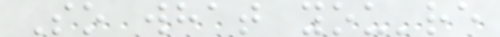So what you're
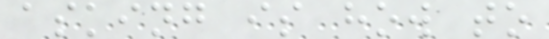asking is how to
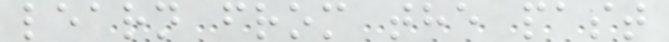learn from the past
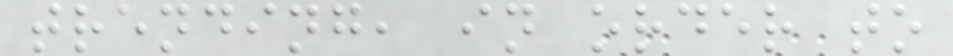trending, in order to
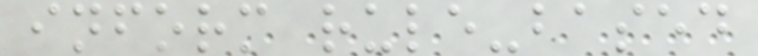inform rule-based
